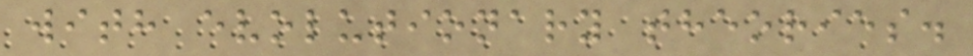with evolutionary theories.
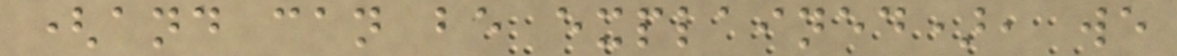(and can be explained), we
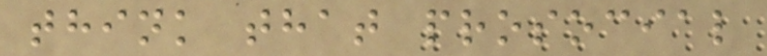think that prosocial
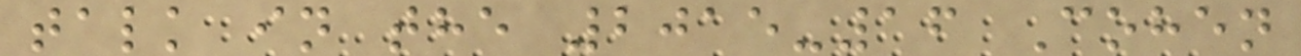talk in the 2015-16 Cohen
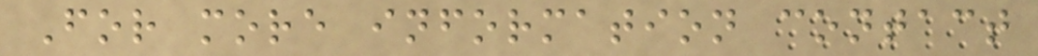For more information contact
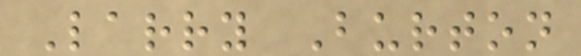Larry Burton
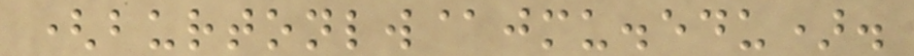(burtonlw@jmu.edu).
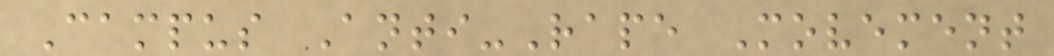Campus Anti-Rape Movement
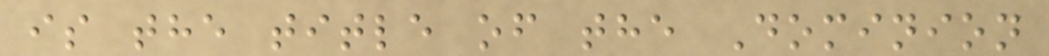is the title of the Dominion
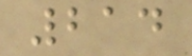214
